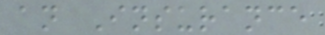an Insurance
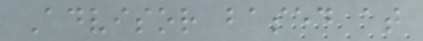Advisor based at
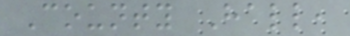County Hall,
